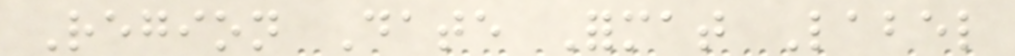Region Date Format Label
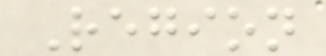Region
